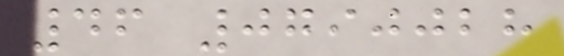46 0790028
